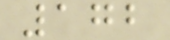172
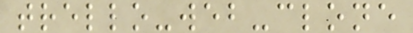trello-web-clone
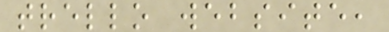trello website,
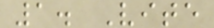1. Vite
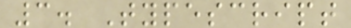3. Typescript
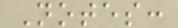Notes:
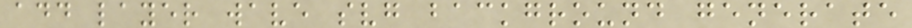add layer wave svg background generate
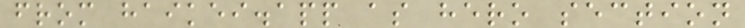from haikei.app as hero section
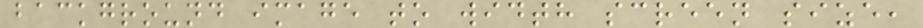background image to width screen size,
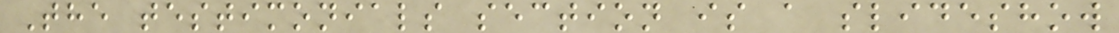The testimonials section is a slideshow
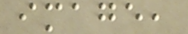image,
